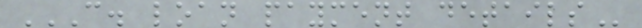C. LOAN PAYMENT DETAILS
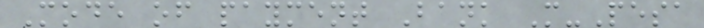Mode of payment Bank M-Pesa
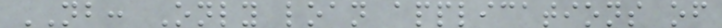NB: Only loan applications of
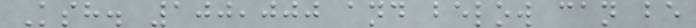Ksh. 100,000 and below can be
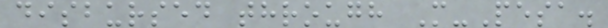disbursed through M-Pesa.
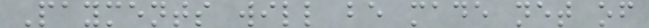Payments will be made net of
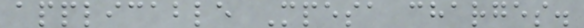applicable Mpesa charges.
